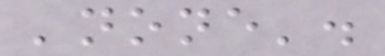'none'.
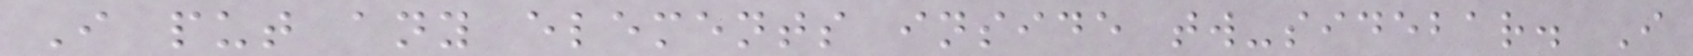I put any elements inside tw-sidebar. I
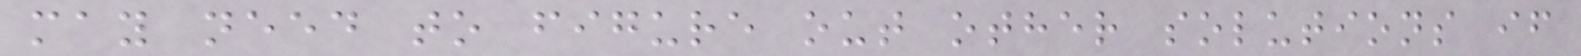may need to figure out other solutions if
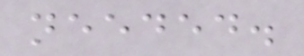needed.
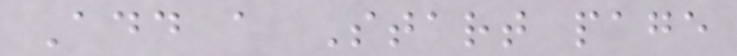Add a Start page
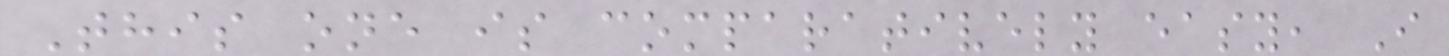This one is comparatively easy, I
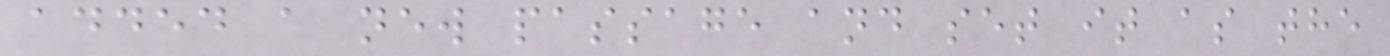added a new passage and set it as the
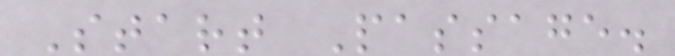Start Passage.
